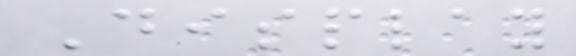Display
